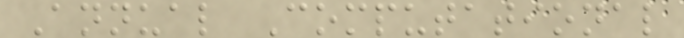Annual Computational
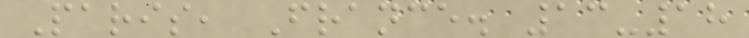Paris, France. 13-18
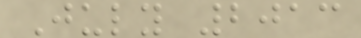July 2013
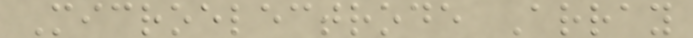Microelectrode Array
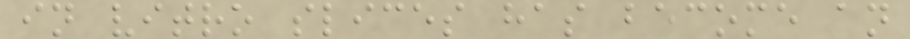in vitro slices has become an
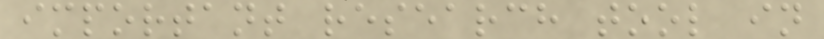important research tool in
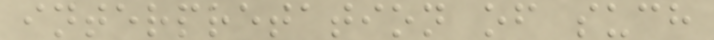interpretation of such
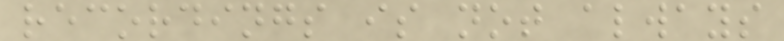recordings is not always
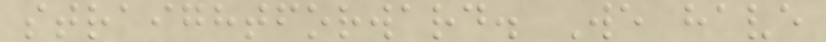straightforward. We have
